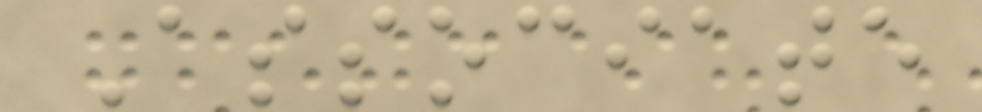Associate
